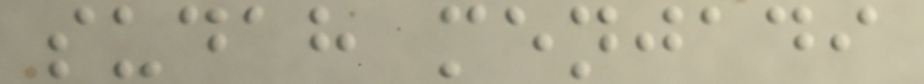sudah menjadi
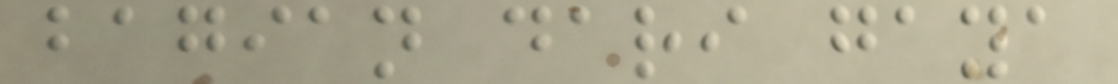bagian dari gaya
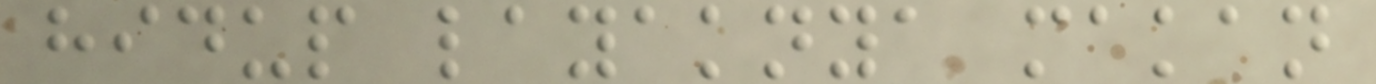hidup layaknya makan
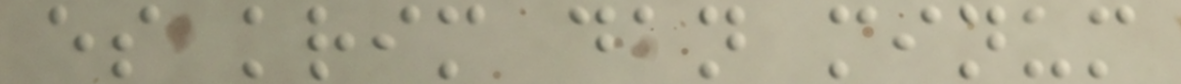es krim dan minum
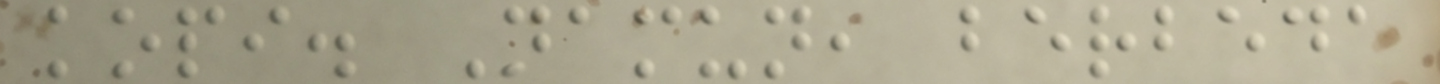kopi. Namun, berbeda
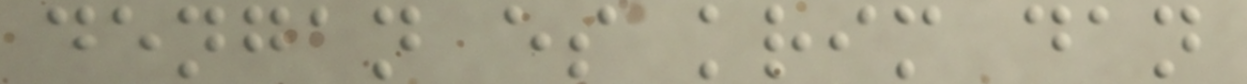dengan es krim dan
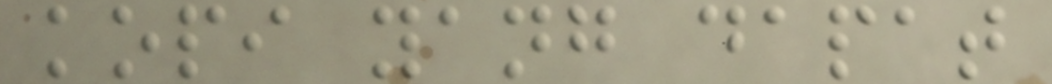kopi yang dapat
